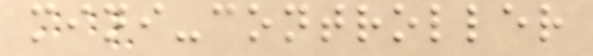mini-controller
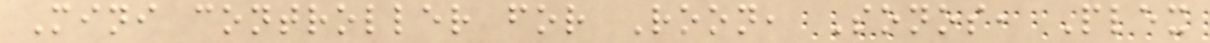Mini controller for Roon, Sonos, Plex
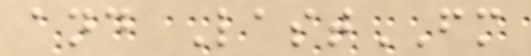and LastFM
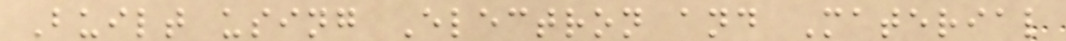Built using Electron and Material
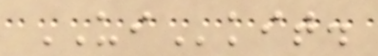UIkit.
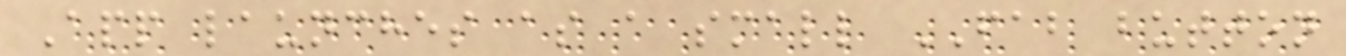App launches as a small FAB button
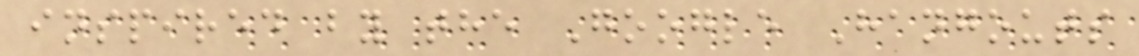inspired by the Google Hangouts
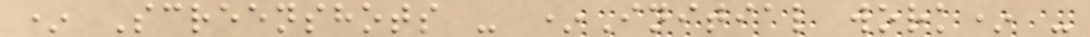* Screenshots - *Initial work* -
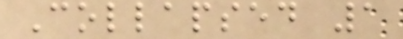Collapsed 1
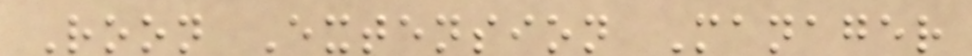Roon Extension Manager
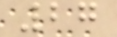27
